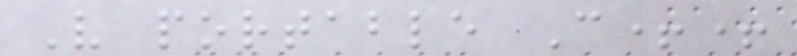V portable C++
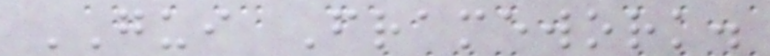GUI Framework.
